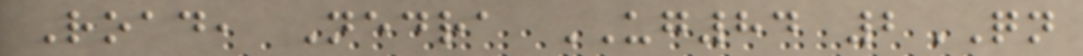Road, Nedra UG84 2QN
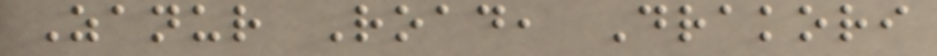Zanur Road, Drakori
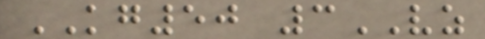KG50 3VZ
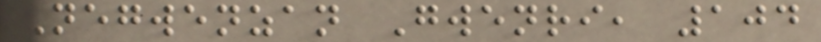Negwenzan Gwenri, 104
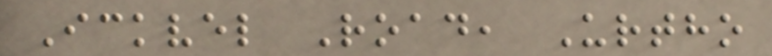Ickvel Road, Urtho
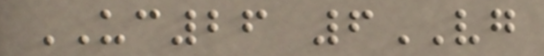UC26 6VG
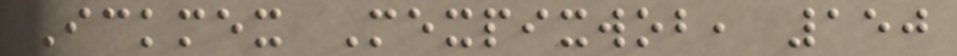Ickmex Mexpixwob, 150
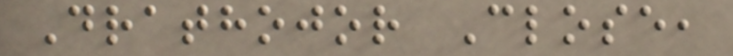Drathojor Close,
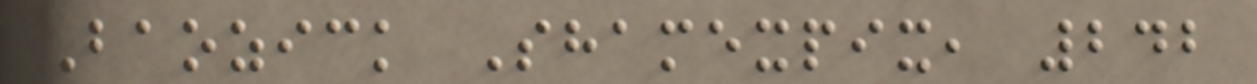Baozick Shamexpix, 242
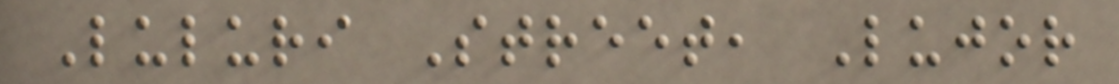Luluri Street, Lujor
